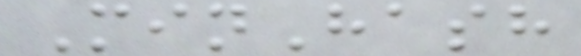MinHash
